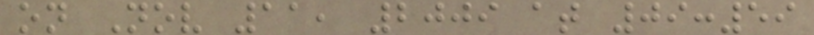on Nov 11, 2009 at 09:59
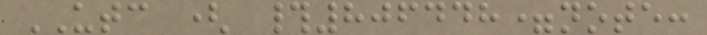UTC ( #806448=note:
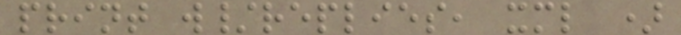print w/replies, xml )
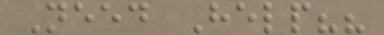Need Help??
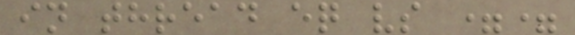in thread eq vs ==
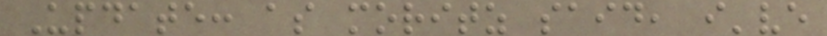Update: as moritz said, i've
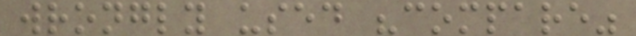wrongly used "compare"
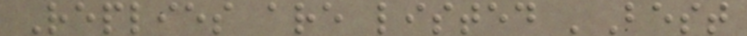Replies are listed 'Best
